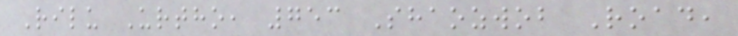Rilu Urtho, 753 Shaozwob Road,
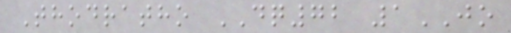Thodratho DQ72 1JO
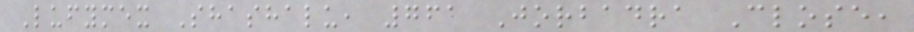Lufymex Shashalu, 761 Jorbadra Close,
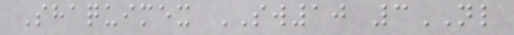Shaquimex SW10 3NL
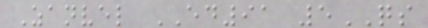Zanvel ED91 5QS
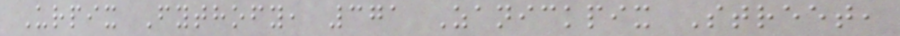Urpix Fythofy, 371 Zanickpix Street,
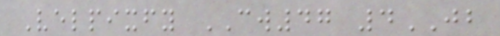Velpixfy CW47 4JB
